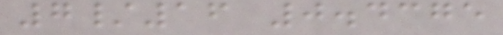7/16 0.4375
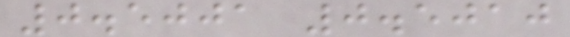0.5001 0.5010
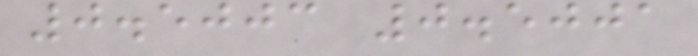0.5003 0.5001
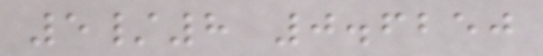5/8 0.6250
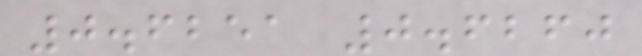0.6251 0.6260
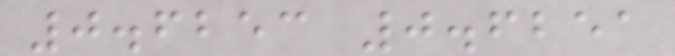0.6253 0.6251
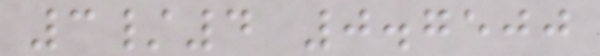3/4 0.7500
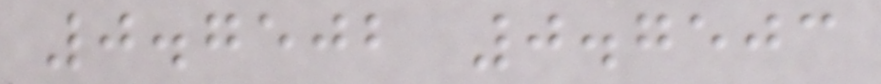0.7502 0.7503
